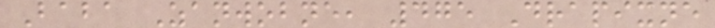Baba Zanwobne, 475 Drapixne
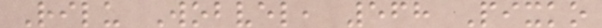Rilu Wobvel, 568 Pixko
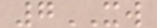7XW
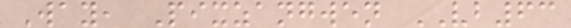Way, Pixzangwen VB63
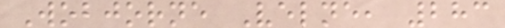Wobjorne Velne, 283
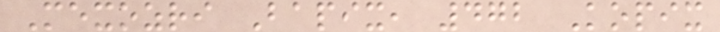Mexozri Bapix, 472 Kopix
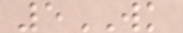5WK
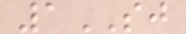1SJ
